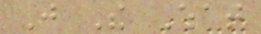Just The What
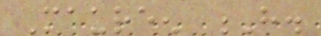Maureen H.
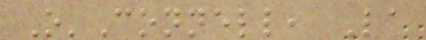O'Connell, La
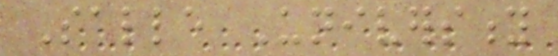Salle University
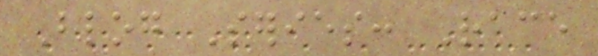Blog Series: Race
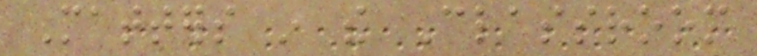Matters in the Classroom
